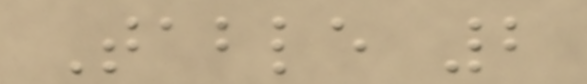Table 2
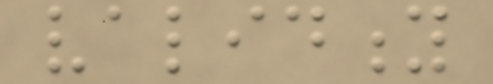validity
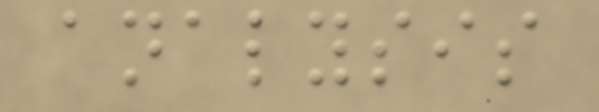analysis
